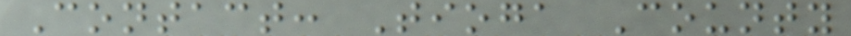Contact: Tioga County
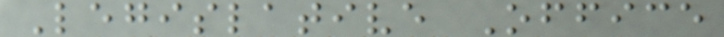Legislative Office
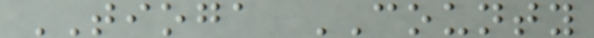TIOGA COUNTY
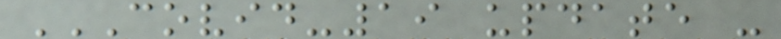COVID-19 UPDATE -
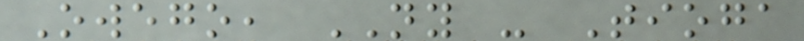Owego, NY - Tioga
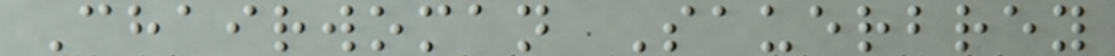Chairwoman Sauerbrey
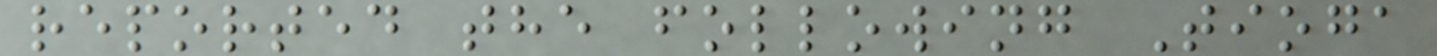reported the following Tioga
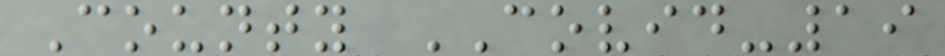County COVID-19
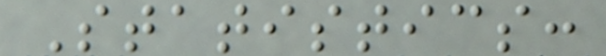Statistics:
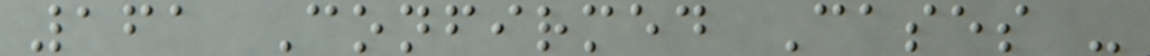161 Confirmed Cases -
